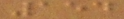154
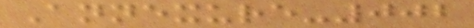Annexure-002
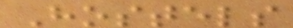Hostels
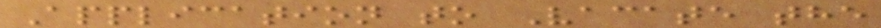Application to Vacate the
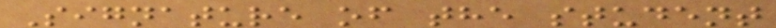Signature of the student
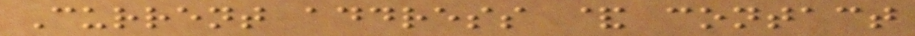Current address & contact
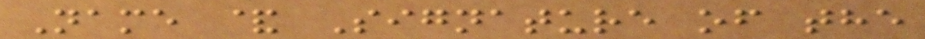Name & Signature of the
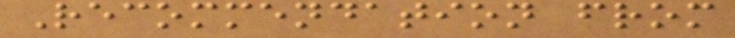Recommendation from
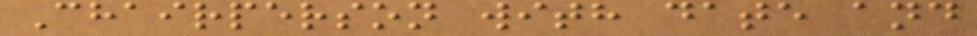Chairperson with date and
